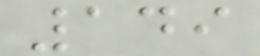149
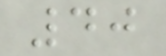40
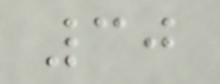30
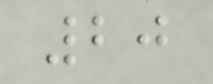20
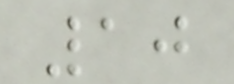10
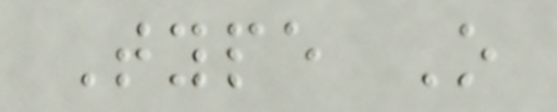Type O
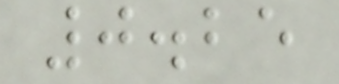0.25
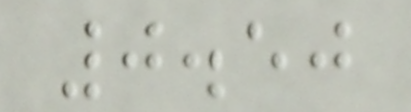0.50
